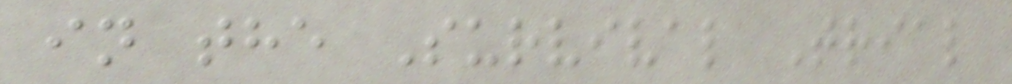in the Survival Trial
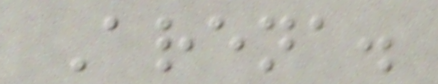Arena.
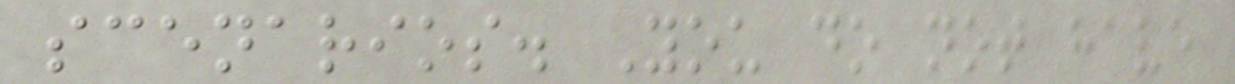scenarios. You do not have
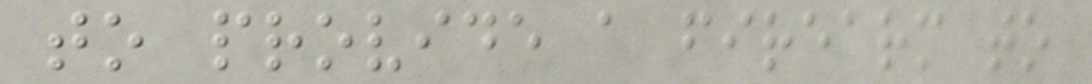to provide a firearm to
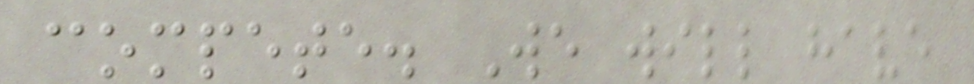compete. We will have
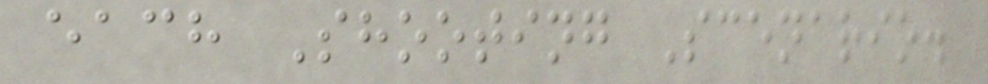each Shooting Scenario.
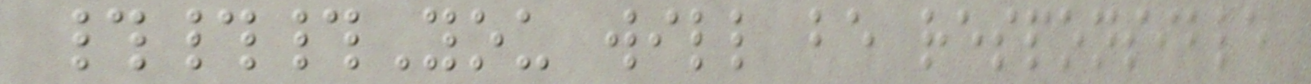###You will be responsible
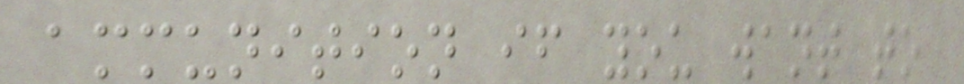ammunition if you want to
